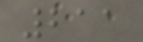211
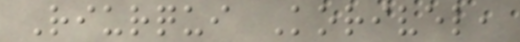Riurqui Korivel,
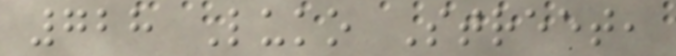728 Luko Street,
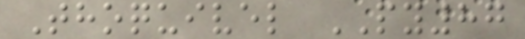Thoquivel PY87
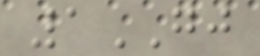1GJ
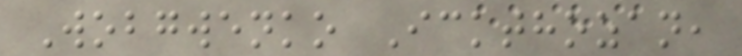Wobgwenko Ickthozan,
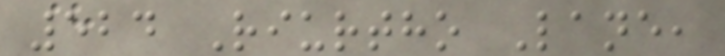524 Riurtho Lane,
